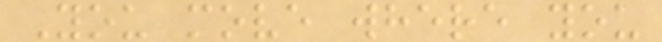You move where you
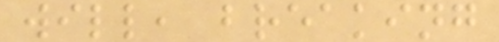will, breaking
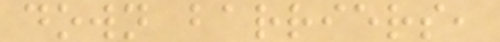down barriers,
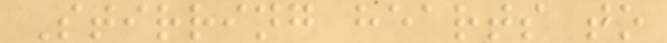Stirring hearts to
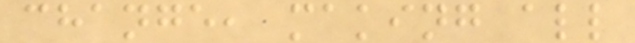change, making all
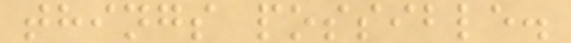things possible.
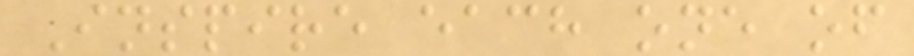Inspire each one of
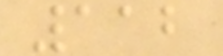112
